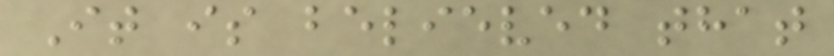It is believed that
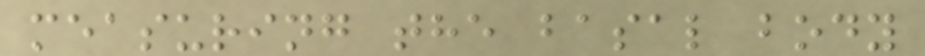measuring the basal body
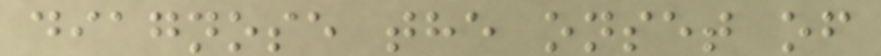diagnose the onset of
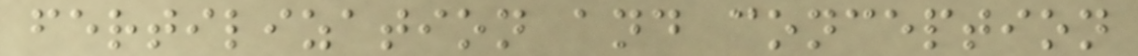fertilization and conception
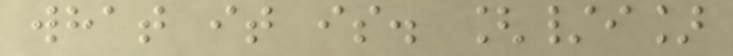what it is. [/i]
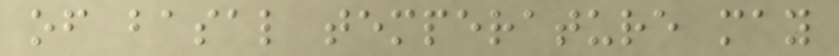of basal temperature may
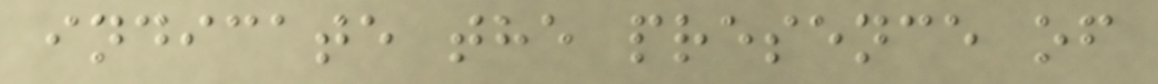indicate the presence of
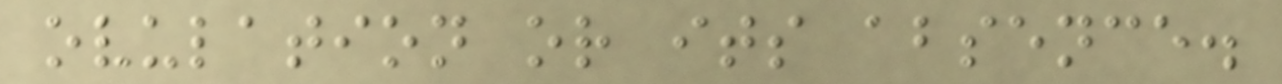ovulation or its absence.
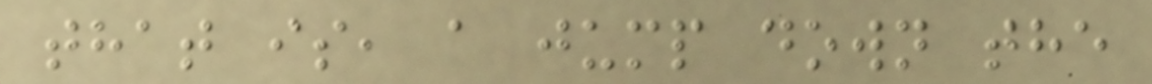that is, a jump down the
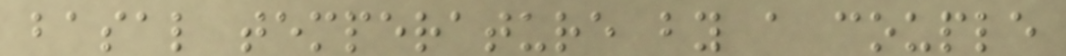basal temperature by a couple
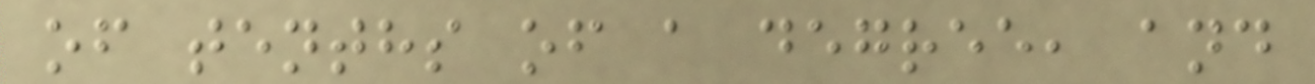of tenths of a degree, and
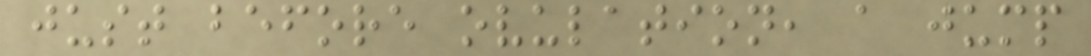just before ovulation, a jump
